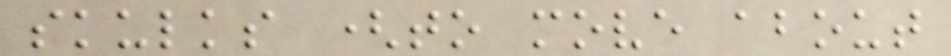skulks (to move about
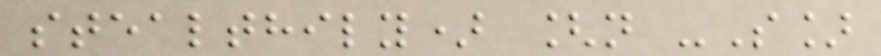stealthily) [n -S]
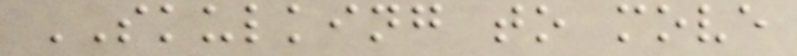SKULKING to move
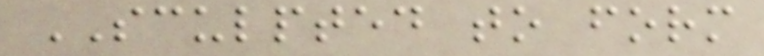SCULPTED to form
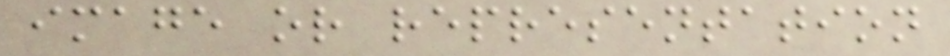image or representation
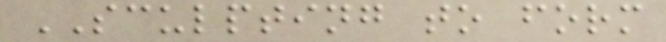SCULPTING to form
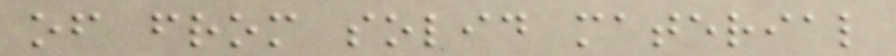of from solid material
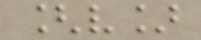[v]
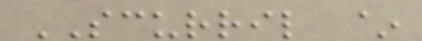SCURRIL ~
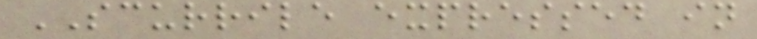SCURRILE expressed in
